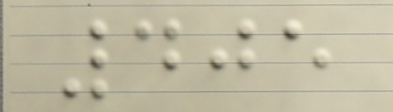405
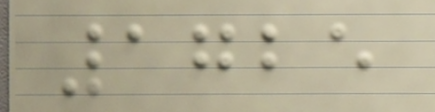1725
